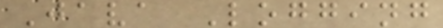Java Logging
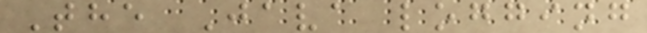The Java logging
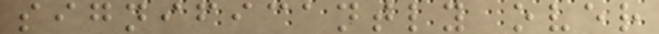significantly over
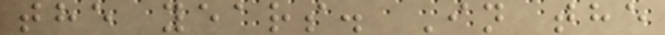the years. In the
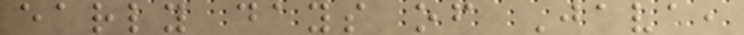early days of Java,
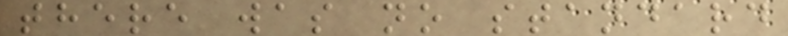there was no standard
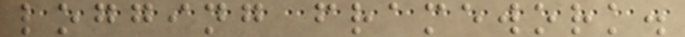logging framework.
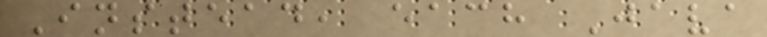Instead, each Java
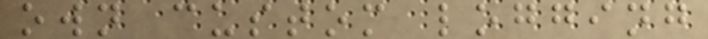own custom logging
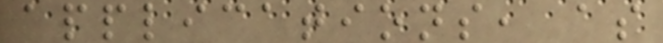applications, as
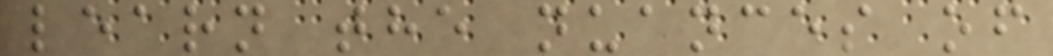learn the nuances of
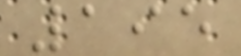195
